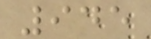945
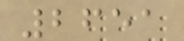2651
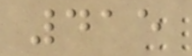415
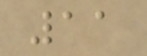11
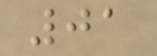01
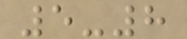5-8
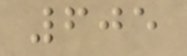605
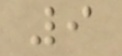9
